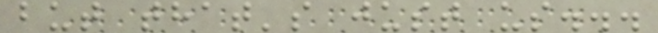but that's just us...
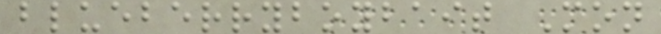blueberryboybait Mon
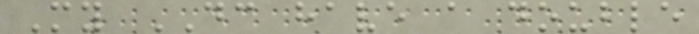My DC have a double
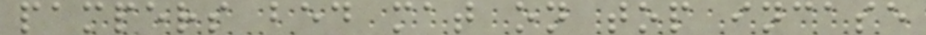pampers bed mat on top incase
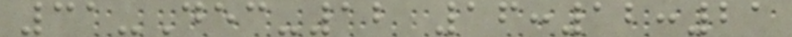31-Dec-12 16:12:21
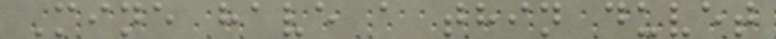Mine have a thin duvet
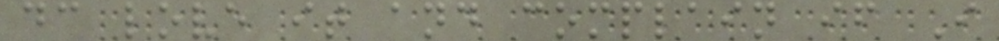dc love it and complain if I
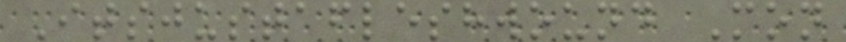Itsjustafleshwound Mon
